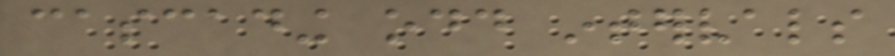cascading odd intervals
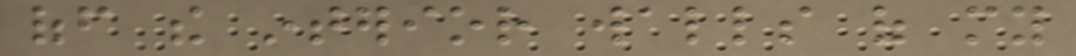off the interior walls of my
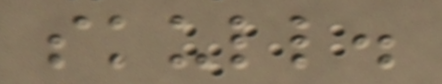skull.
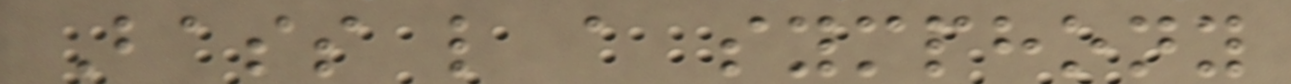Bass like a symphony
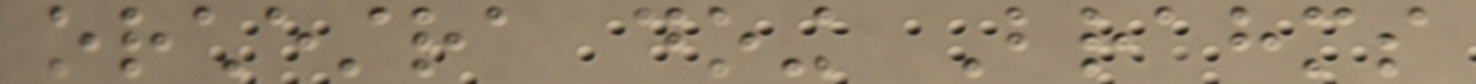orchestra doing Brahms
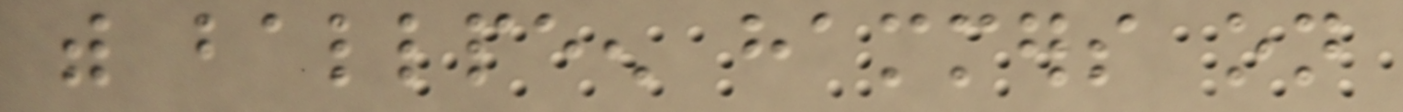with ballpeen hammers on
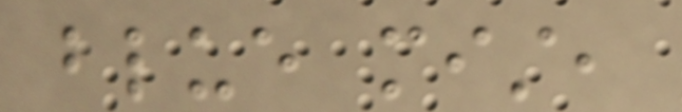blue mist,
